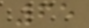65
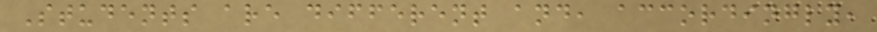Students are different and, accordingly,
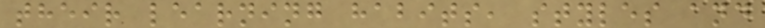their learning habits, styles and
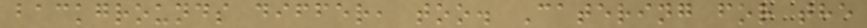backgrounds differ, too. Catering for the
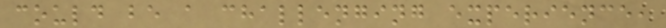could be a challenging experience,
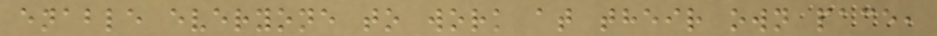enable everyone to work at their own pace,
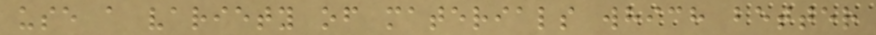use a variety of materials which better
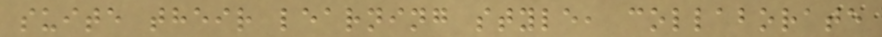suite their learning style, collaborate
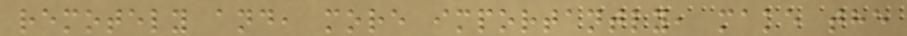remotely and, more importantly, make the
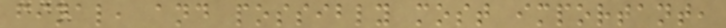final, and possibly most important,
